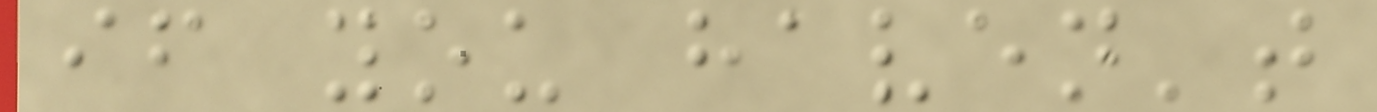if you haven't
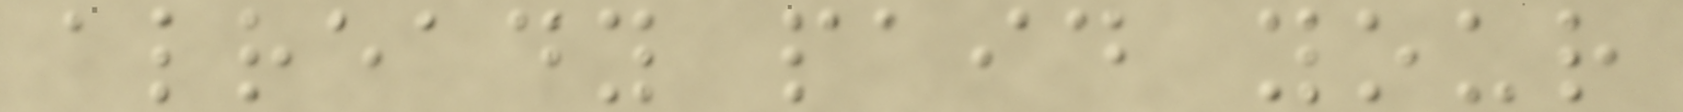already paid your
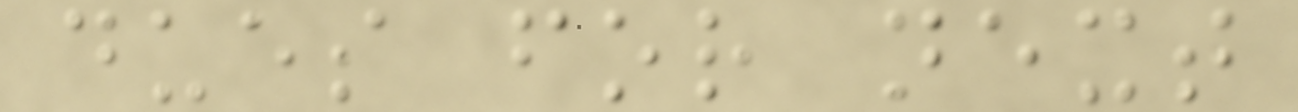dues for next
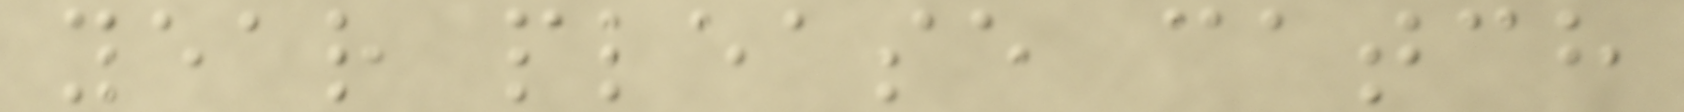year please catch
